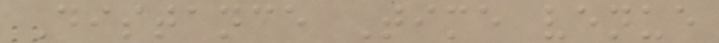Distance Time venue
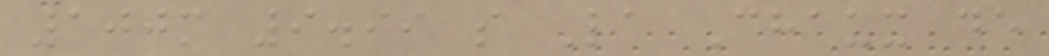100m 9.99 s La Chaux de
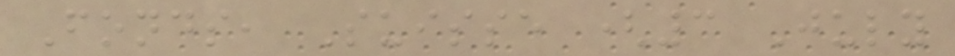Fonds, Suisse (3 July
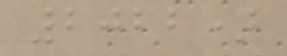2022)
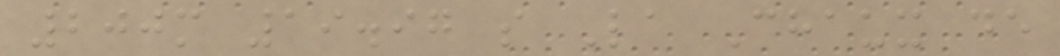200m 19.97 s La Chaux de
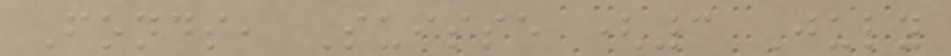Fonds, Suisse (3 July
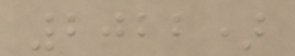2022)
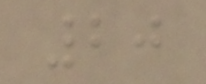20
